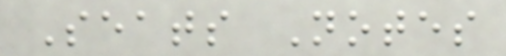Seats Notes
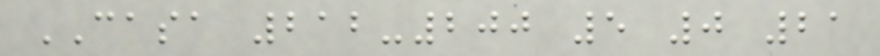CASA 212-200 5 0 21
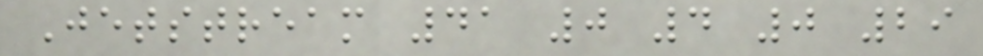Jetstream 41 0 4 0 29
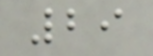29
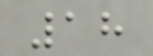18
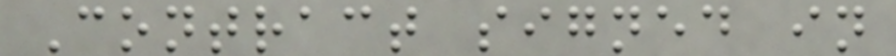Contract signed in
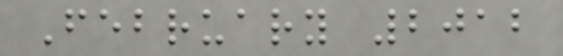February 2012
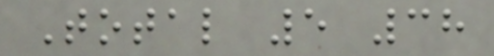Total 5 38
